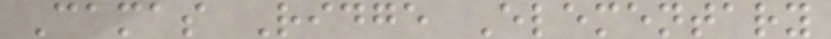Camas Ridge Elementary
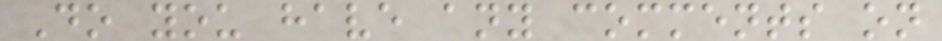Do you have any comments on
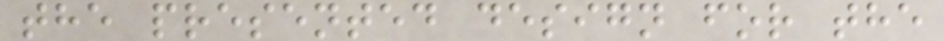the presented design for the
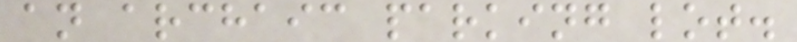an archaic parking lot.
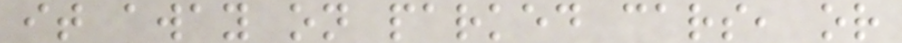it away on parked cars, or
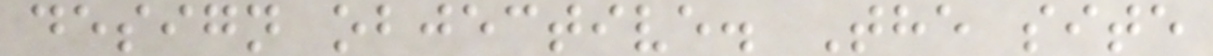design objective. The site
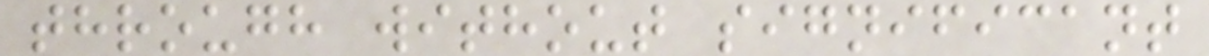through without significant
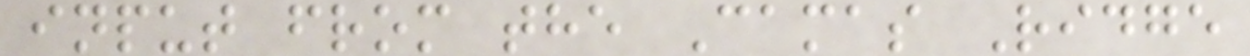input from the Camas Ridge
